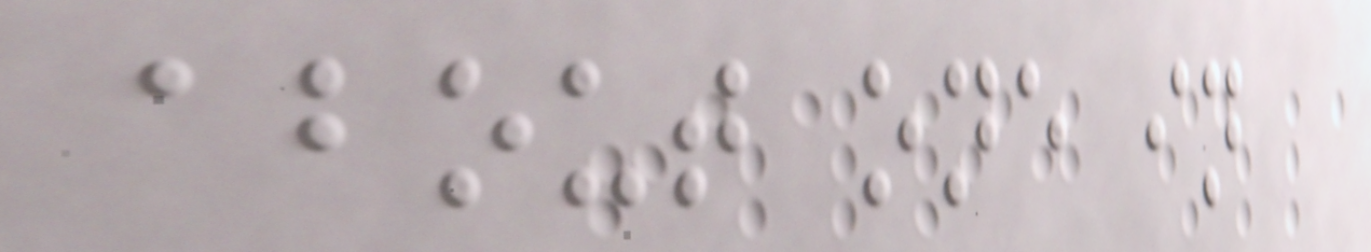about one in
